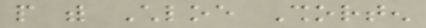people with Chloe Shorten
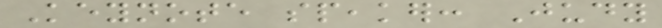Keynote speaker: Judy
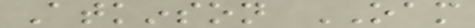Atkinson OAM
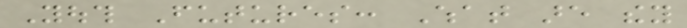Youth Futures: What are they
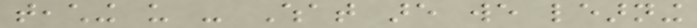teaching us - What are we learning
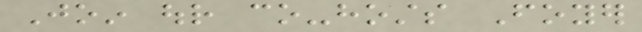Join our co-hosts Foyer
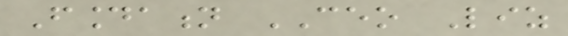Foundation CEO Liz
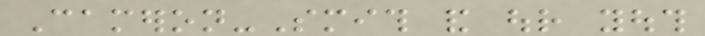Cameron-Smith and our youth
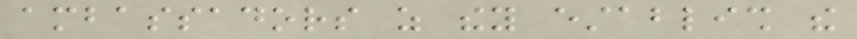ambassadors as they establish the
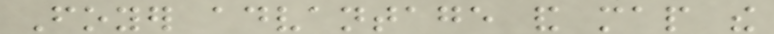Foyer advantage and map the
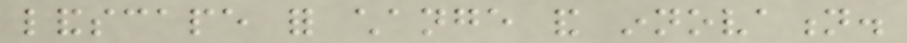landscape for change and innovation.
